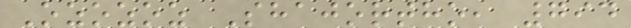Ozozoz Shajortho, 794
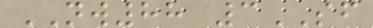NW88 3SF
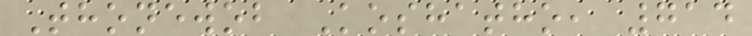Thonewob Koshatho, 714
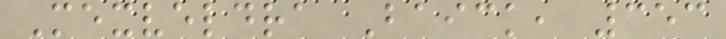Mexveldra Baick, 353
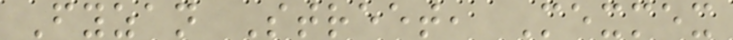Fyzan Street, Mexmex
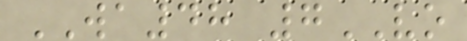WA48 7VO
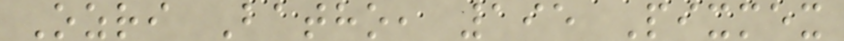Ozri Batho, 195 Pixmex
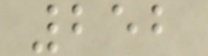252
